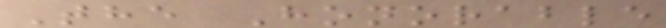The Honorable
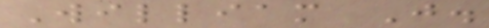William J.
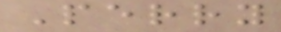Perry
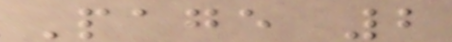Page 2
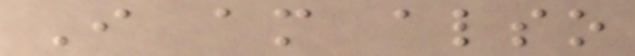I am also
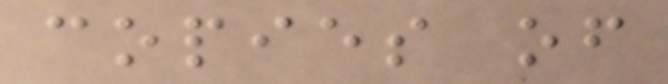copies of
